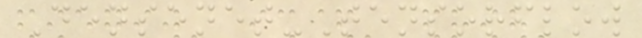Densenet-Tensorflow
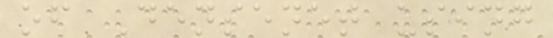of Densenet using
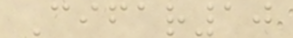Cifar10
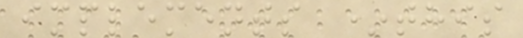implements *this
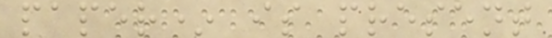paper* is present
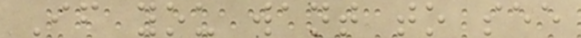If you want to see
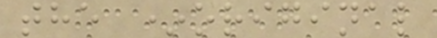the *original
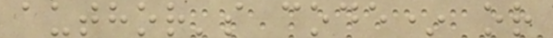author's code* or
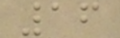16
